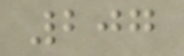207
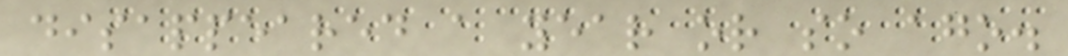disappeared a year or so ago.
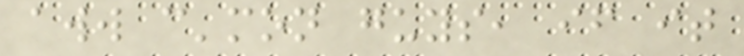aww c'mon guys, if it
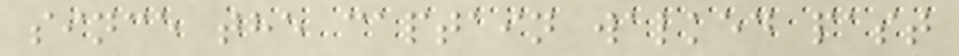since the captain walked past
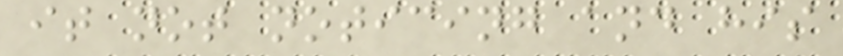it not noticing and his
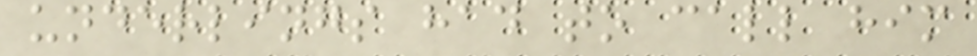underlings had to call him
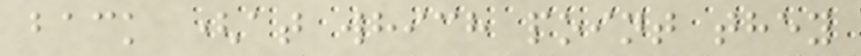back (at which point they
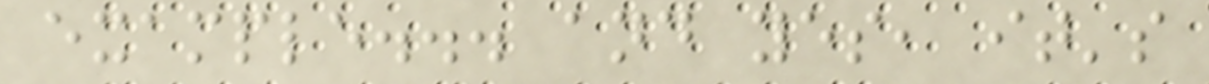example... and yes, it's
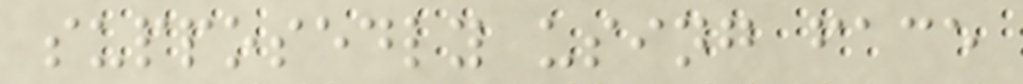supposedly using face
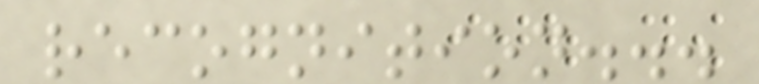recognition...
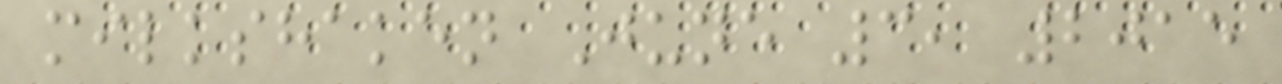milkshaken June 3, 2015
